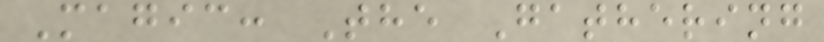Magic: The Gathering
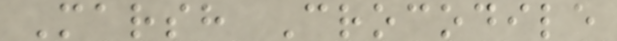Marsh Crocodile
